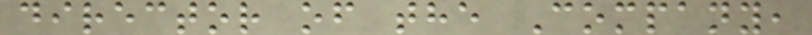director of the Company,
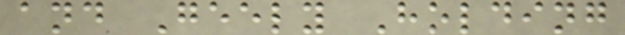and Geely Holding
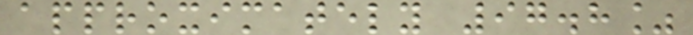approximately 97.8%
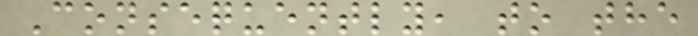Consequently, to the
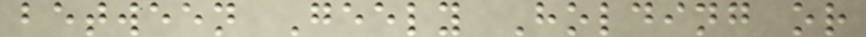between Geely Holding or
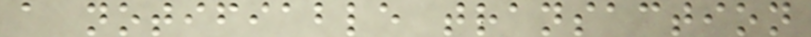a notifiable transaction
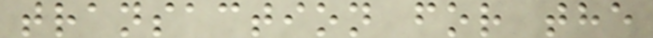transaction for the
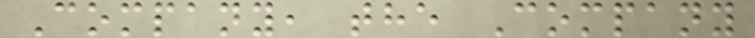Company, the Company
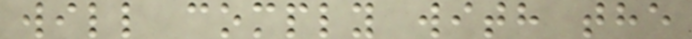will comply with the
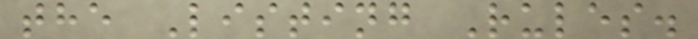the Listing Rules.
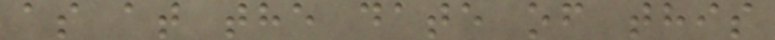as at the date of this
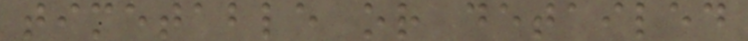timetable or detailed
